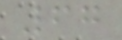67
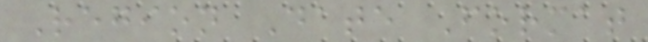Region Date Format
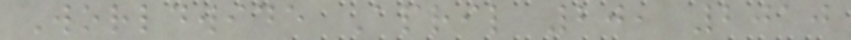Worldwide April 20, 2010
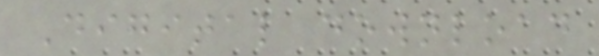Digital download
